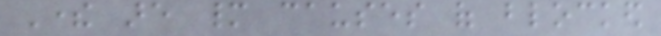There are many causes of blocked
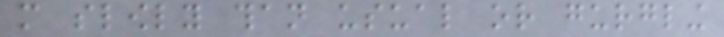more slowly than usual or gurgling
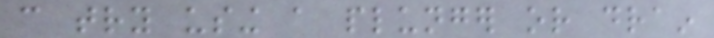can try using a plunger or drain
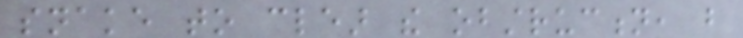snake to clear the obstruction, but
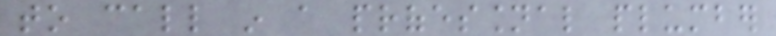to call in a professional plumber
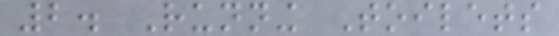2. Running Toilets
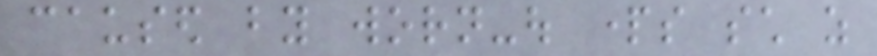caused by worn-out parts such as
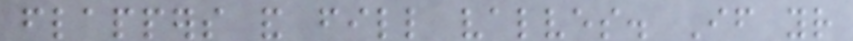flappers and fill valves. If your
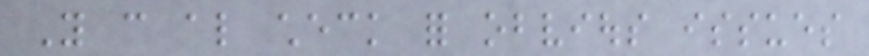You can also check for obvious issues
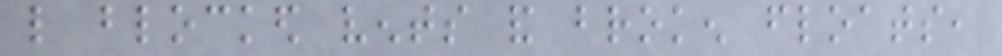like blocked vents and broken floats,
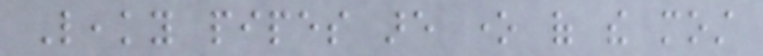Leaky pipes are one of the most
